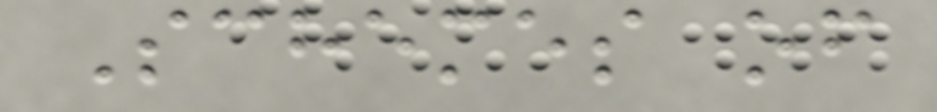Schemes of
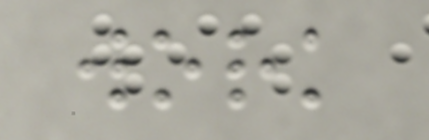work
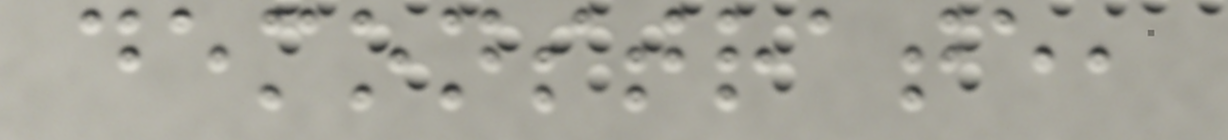demonstrate,
